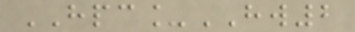HPC_HW2
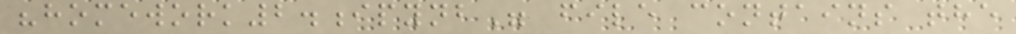"homework2.ipynb" file contains the
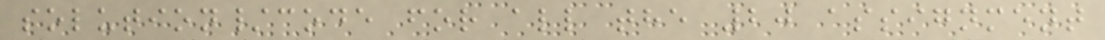solution/code for all the 20 assignment
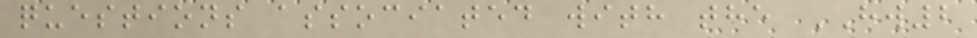questions associated with the HW2
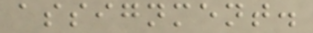assignment.
